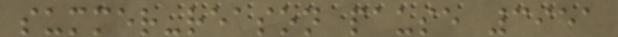summer-reason pause 3951
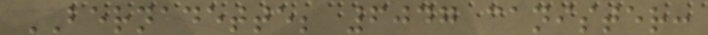BERNADETTE; 6047 canister:
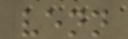venn
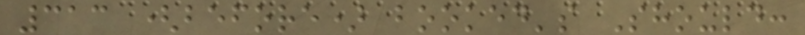313 (before) booked's Should:
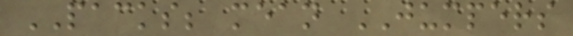PACKS; mean JUMPERS
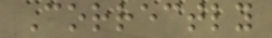Correctly
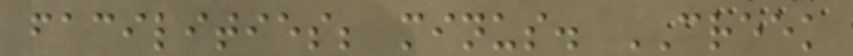facilities; minus. CREEK
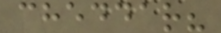cheddar?
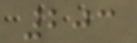203
